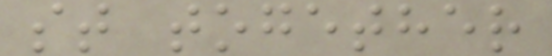st together
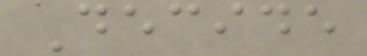Decide
